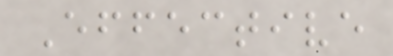Effective
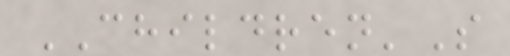CHILDREN'S
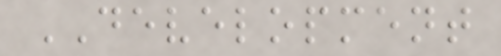DEVELOPMENT
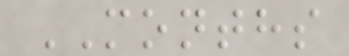MONTHS
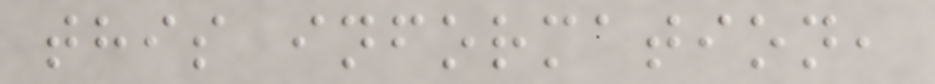this information,
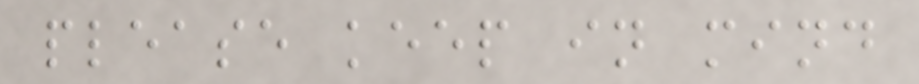please keep in mind
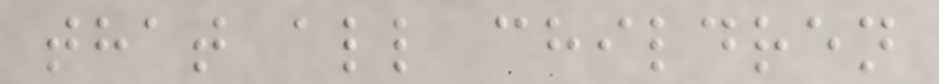that all children
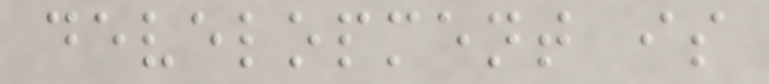development is
